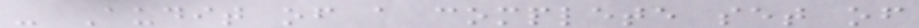- Audit of a complete set of
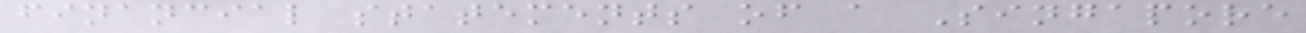financial statements of a Singapore
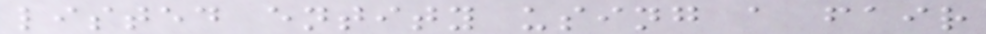listed entity using a fair
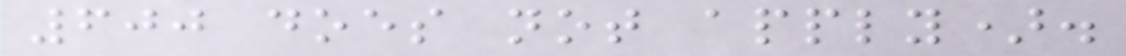600 does not apply).
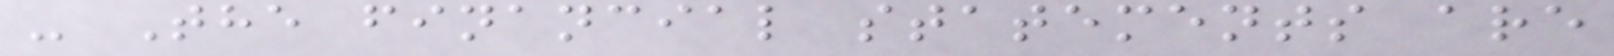- The financial statements are
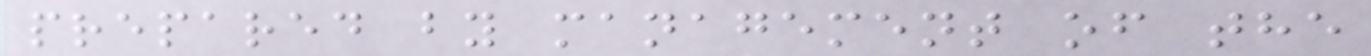prepared by management of the
